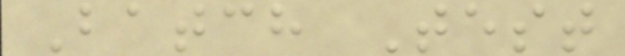Batch Test
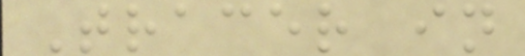Tracer in
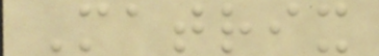Matrix
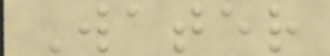Water
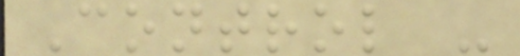Control -
